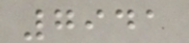7941
